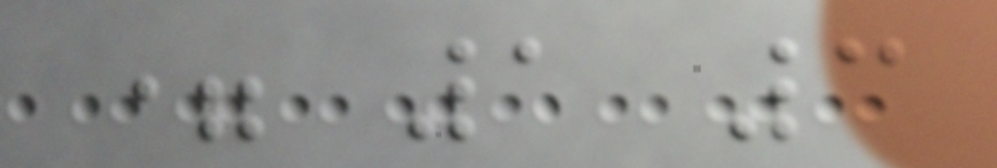= 1 3
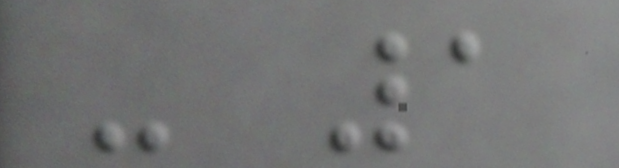- 1
